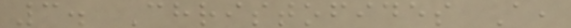3. Christofides A,
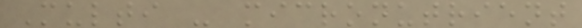Multi - micronutrient
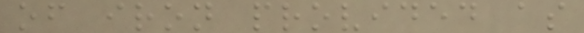of iron provided as
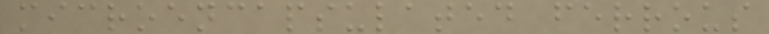microencapsulated ferrous
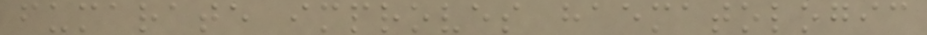fumarate improves haematologic
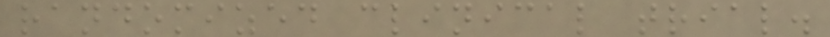randomized clinical trial.
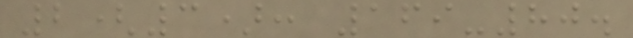2(3): 169-80.
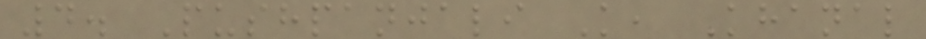4. Pushpanjali K, Khanal
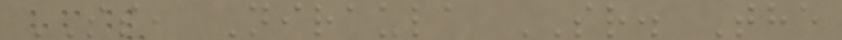SS, Niraula SR. The
